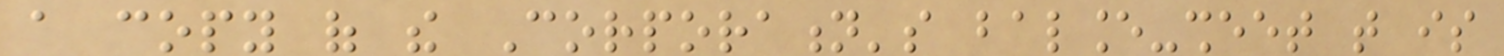a copy of the Corporation's balance-sheet that is
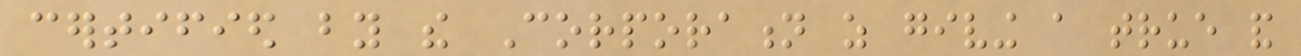certified by the Corporation as giving a true and
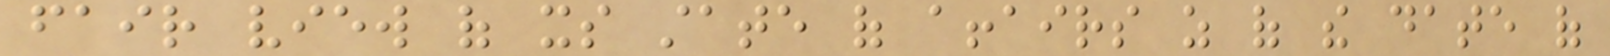fair view of its state of affairs as of the date of
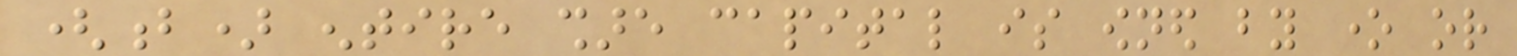(b) entire share capital is owned by one or
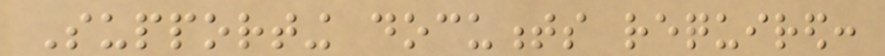Supporting documents required:
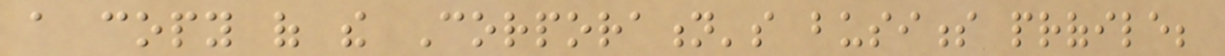a copy of the Corporation's business profile;
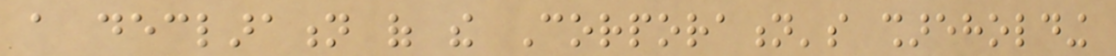a declaration of the Corporation's shareholding
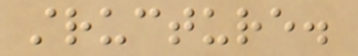structure.
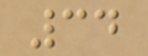34
